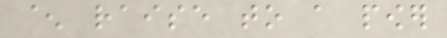^ raise to a power
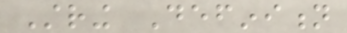String Definition
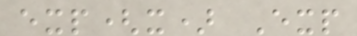exp(x) Exp
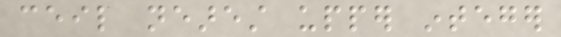ceil nearest upper integer
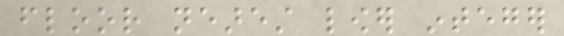floor nearest lower integer
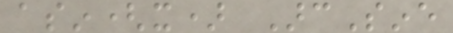asin(x) ArcSine
